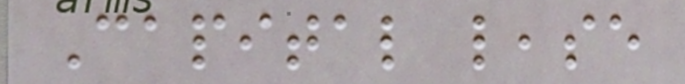Capital lease
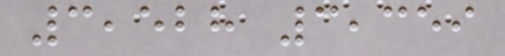3,528 3,359
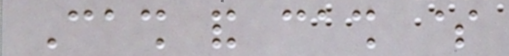Cash and cash $
